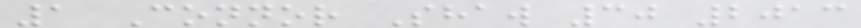1 Connor Shaw 30 2013
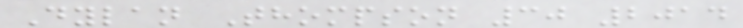Dylan Thompson 30 2014
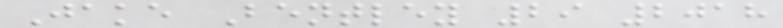Jake Bentley 29 2018
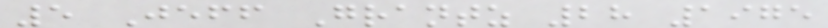5 Jeff Grantz 28 1975
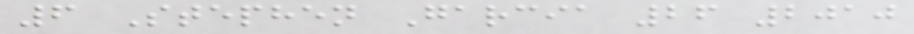6 Stephen Garcia 26 2010
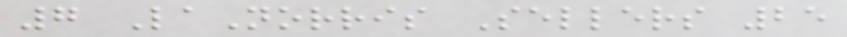7 LaNorris Sellers 25
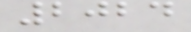2024
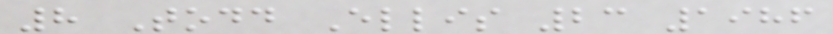8 Todd Ellis 23 1986
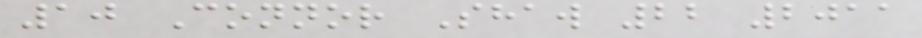10 Connor Shaw 22 2011
